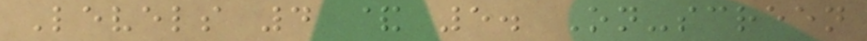Levels 4 & 5. On-screen
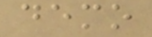demo
